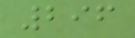296
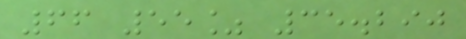66 55% 35.290
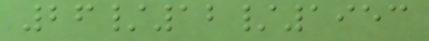26/12/1953
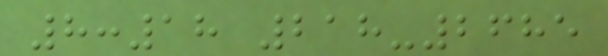8:18 218-2685
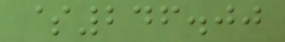$246.00
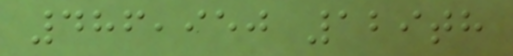486,950 129th
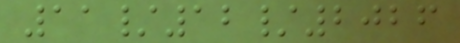11/12/2026
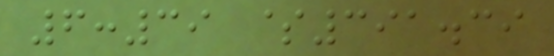6:39 $391.39
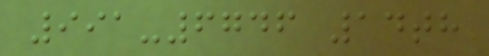991-6746 14th
